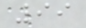99
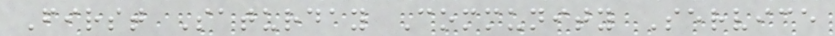First Saturday Community Service
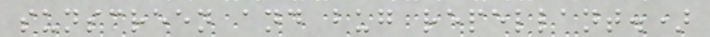sunscreen and bug repellant.)
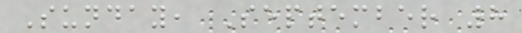Sunday, September 8
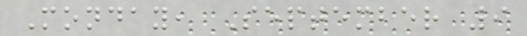Monday, September 9
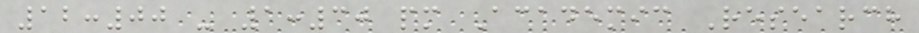12:00 - 1:30 pm Academic Research
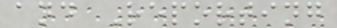and Reporting
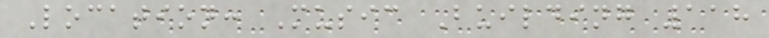Location: Music Building 118
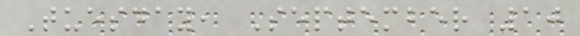Tuesday, September 10
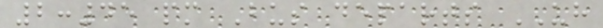2:45 pm Bus departs UH
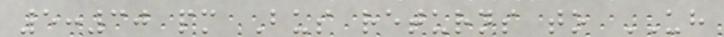5:30 pm Bus returns to UH
